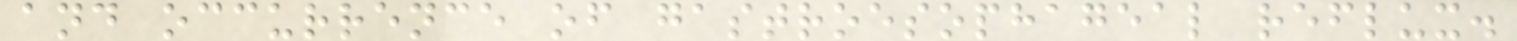and occurrence of gastroesophageal reflux.
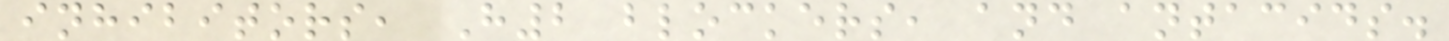inhibitors, H2 blockers, and antacids.
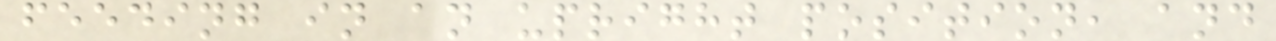feeding in an upright position, and
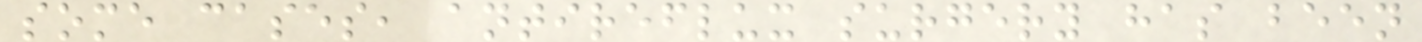some cases, antireflux surgery has been
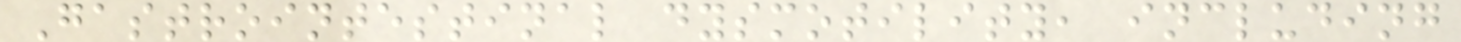Gastrointestinal dysmotility, including
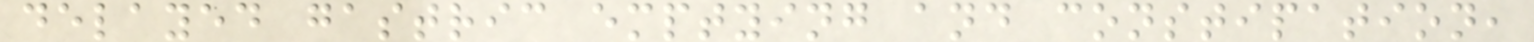delayed gastric emptying and constipation,
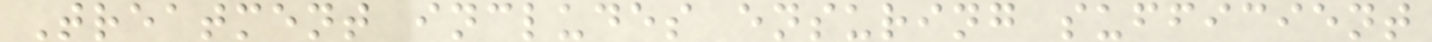Treatment includes ensuring sufficient
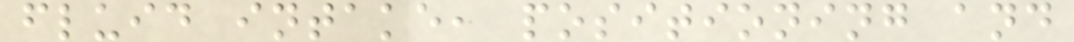fluid intake, positioning and
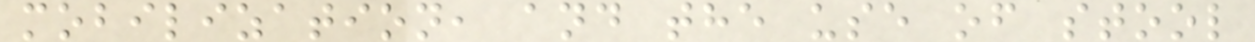mobilization, and the use of stool
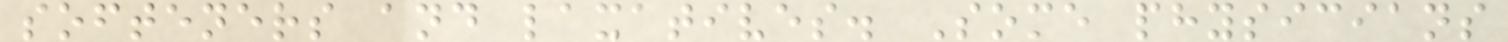softeners and laxatives. Some physicians
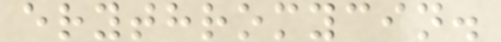erythromycin.
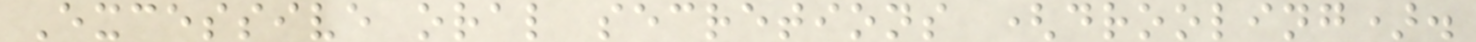Excessive oral secretions (drooling).
